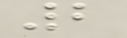2
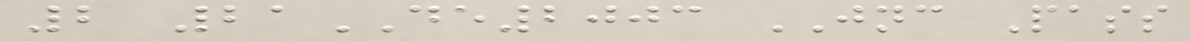2 21DE2003 JNC Pass
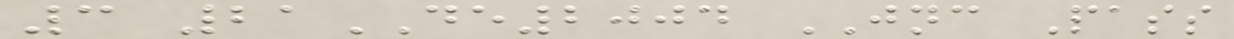3 21DE2004 JNC Pass
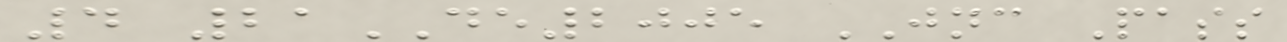4 21DE2005 JNC Pass
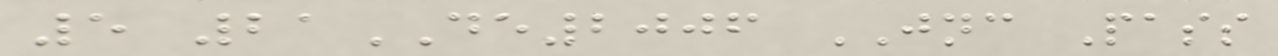5 21DE2006 JNC Pass
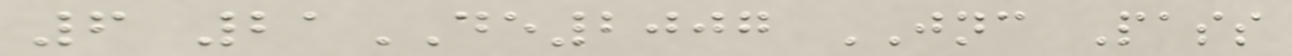6 21DE2007 JNC Pass
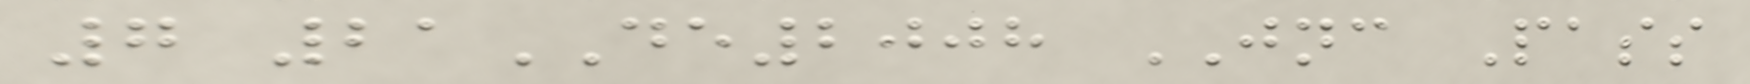7 21DE2008 JNC Pass
